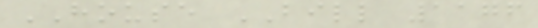HOUSE BILL 1176
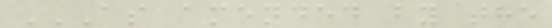AS AMENDED BY THE
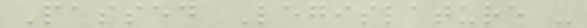Passed Legislature -
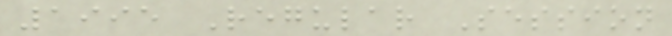1995 Regular Session
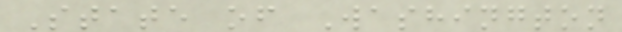State of Washington
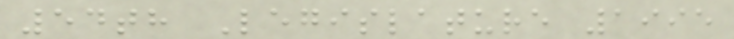54th Legislature 1995
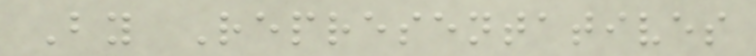By Representatives
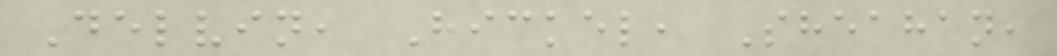Delvin, Hickel, Sheahan,
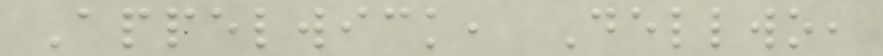Appelwick, Dellwo,
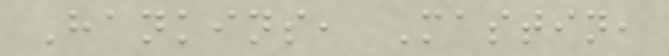Hankins, Mastin,
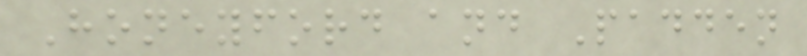Honeyford and Padden
